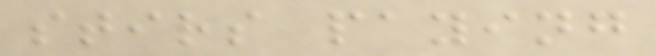stirs paying
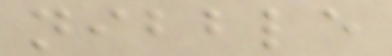nibble
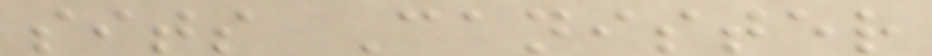sits Canister
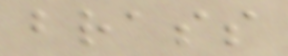brass
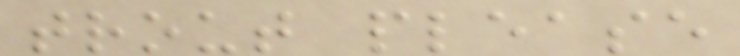trout please
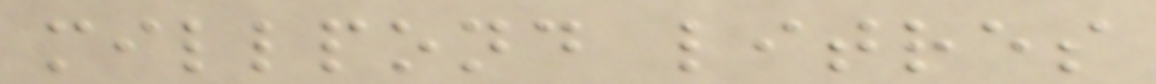millpond litres
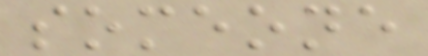someone
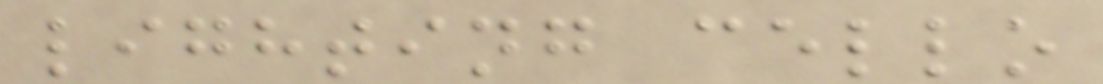lighting cello
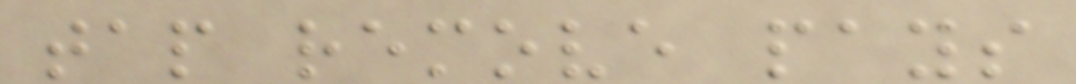tap remove pays
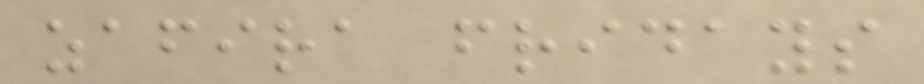zafira fridays
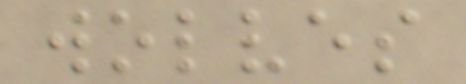wolves
